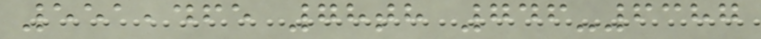551,465 78th 746-6387
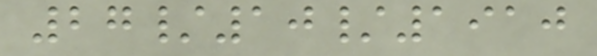27/10/1910
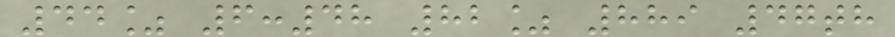44% 6:48 82% 889 47th
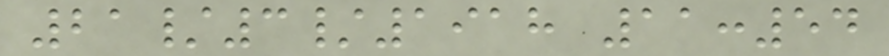21/3/1918 11:54
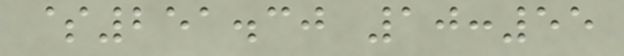$251.30 10:55
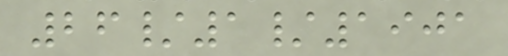26/1/1901
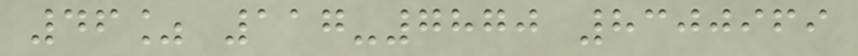46% 117-7870 8300969
